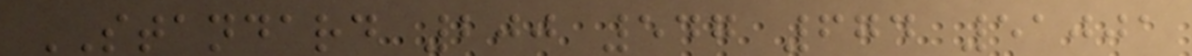STANDARD 200 547 674 51001
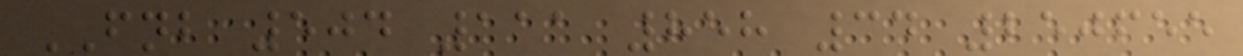FNB 504 111 858 34 250655
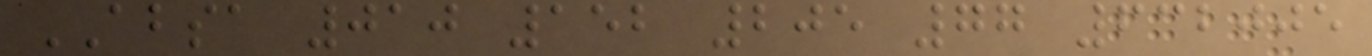ABSA 010 152 205 77 632005
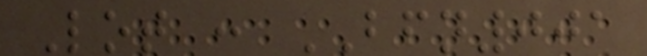Lot : BFN001
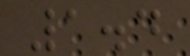1.4
